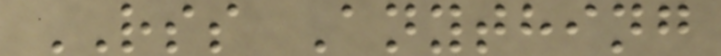RSS Anything
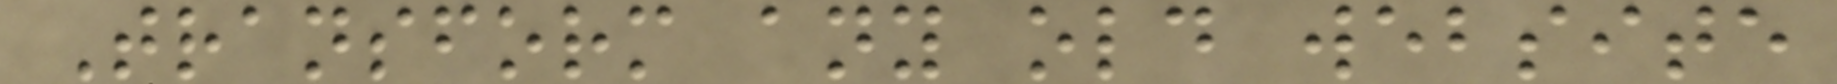Transform any old website
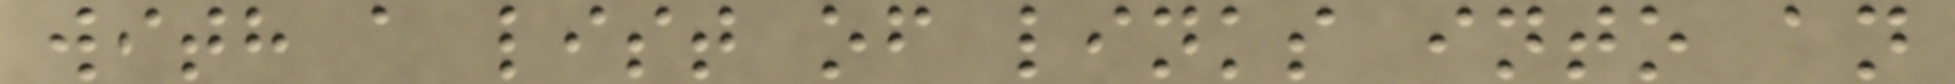with a list of links into an
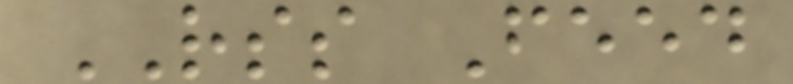RSS Feed
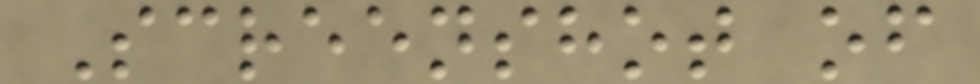Screenshot of
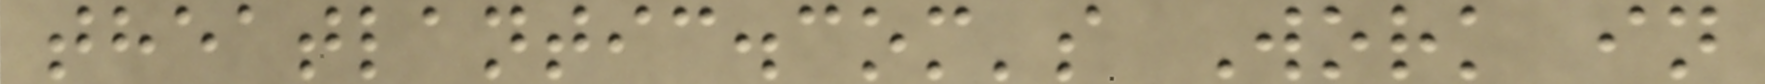theatlantic.com's Work in
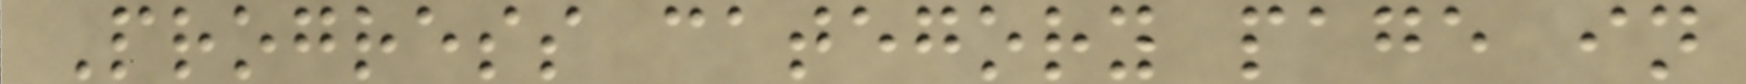Progress category page in
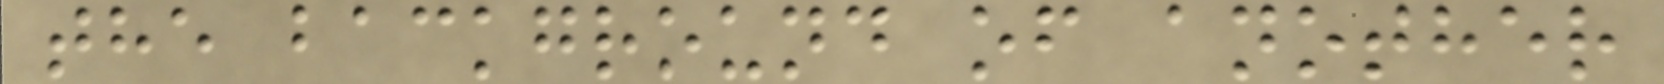the background of another
